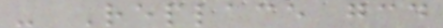- Replace gcd
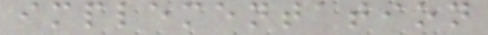implementation
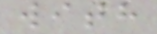with
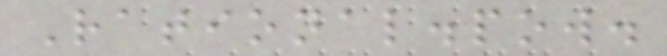Rational.pow.
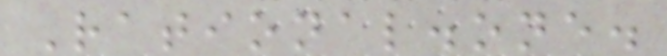Rational.one.
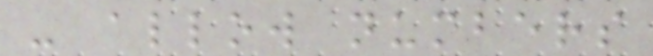- allow numbers
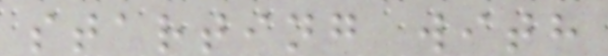starting with
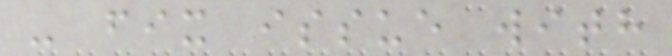- fix issue with
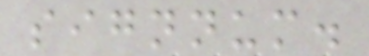signnum.
